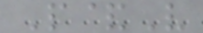P&V
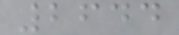2644
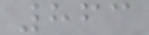863
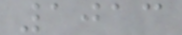1013
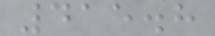415.8
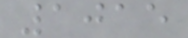1015
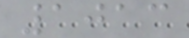1013
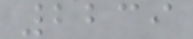2239
